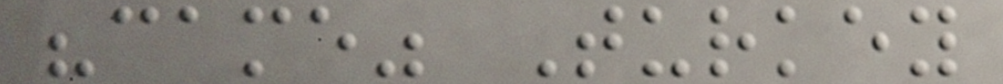"came" Turkey
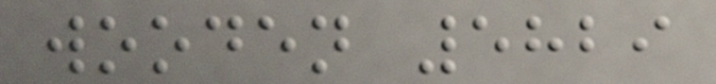wooden 5829
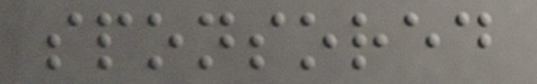sponsored
